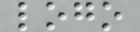logo
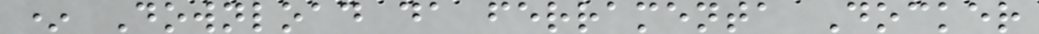* Download da ferramenta Docker
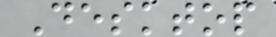Desktop
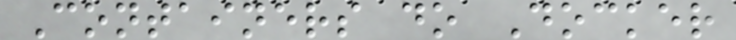Containers do Docker
